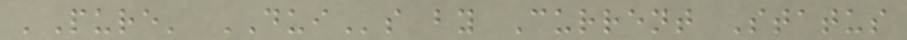'Pure' DUIs by Current Status
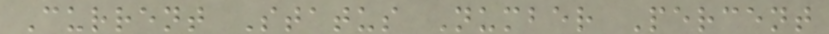Current Status Number Percent
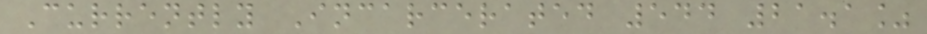Currently Incarcerated 544 21.1%
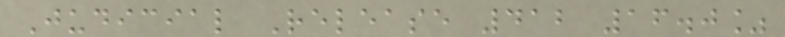Judicial Release 412 16.0%
